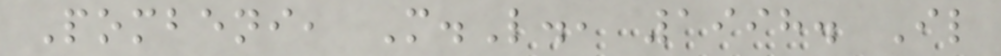Pombeni, M.L., 1998. Il
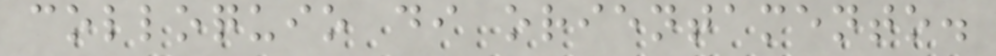colloquio di orientamento.
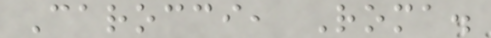Carocci, Roma.
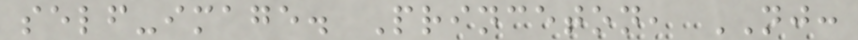self-image. Princeton, NJ:
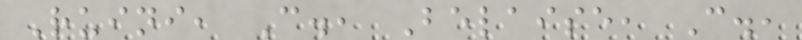Ruini, C., Belaise, C.,
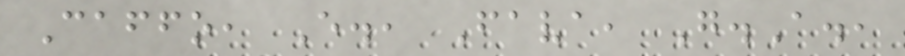Caffo, E., Fava, G.A.,
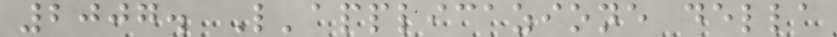2007. L'applicazione della
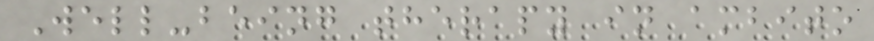Well-being therapy in ambito
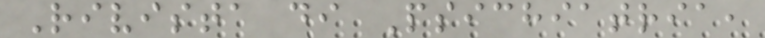Rivista di Psichiatria,
